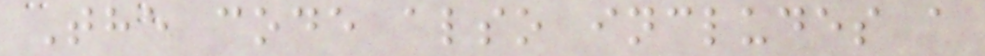The code also includes a
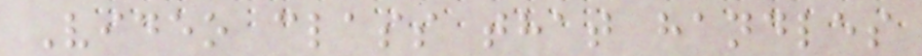Video class that handles
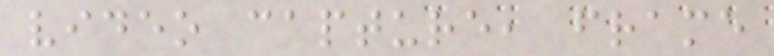video capture, frame
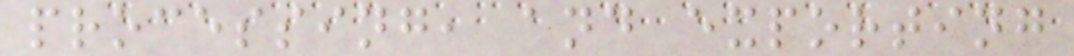processing, and exporting
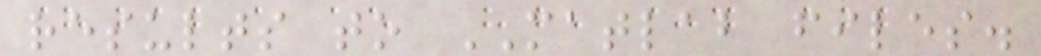results to MATLAB files.
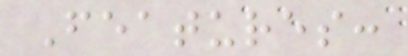Features:
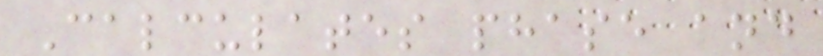Calculates phase and
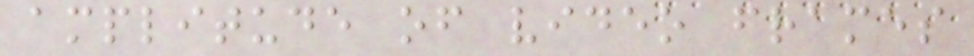amplitude of video frames
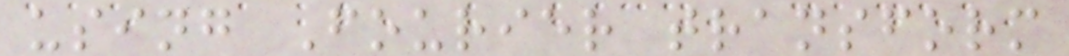using Fourier transform
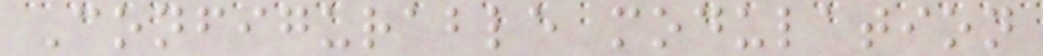Configurable modulation
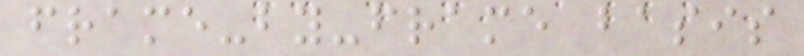frame-by-frame basis
